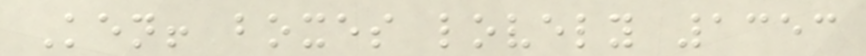Ken! boxes lovely 1353
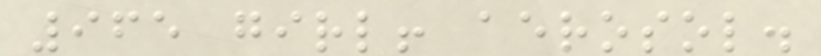965 girl! aerosol.
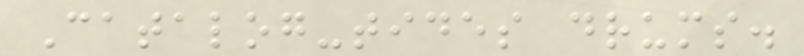Catalog-tides drums.
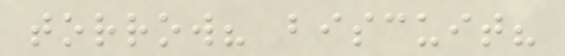torrow? biscuit?
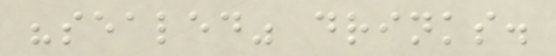"sealed" drinks.
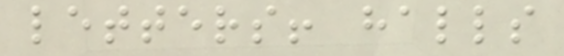letters! halls
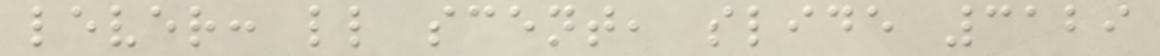lever: ll scent, slide 3129
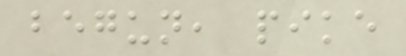begun, pike
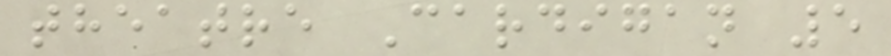theatre Cardigan 5
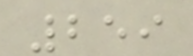259
